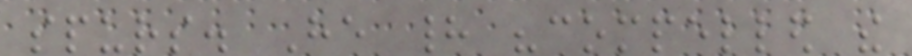spurs. He had "compelled the
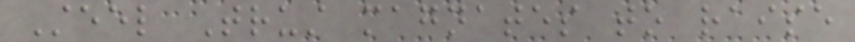Steel Trust magnates to raise
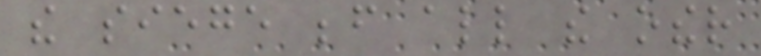the siege before all the other
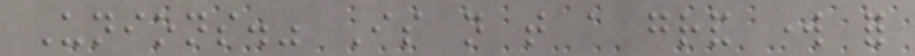Unions." Is not that a grand work for
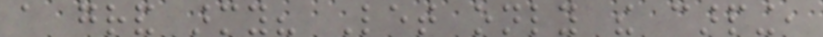a grand army? Let only the carping,
